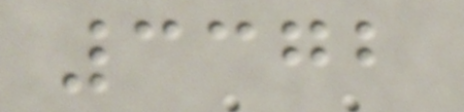3372
